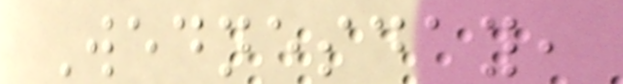Wednesday,
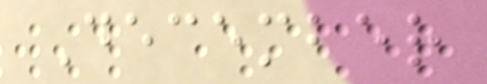December
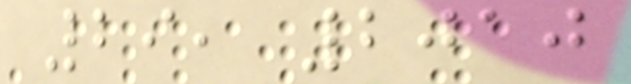29, 2010
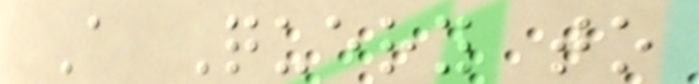A Query to
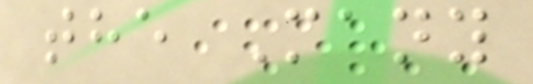the Many
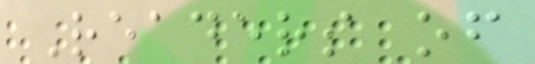Readers of
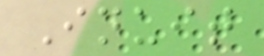Inuit
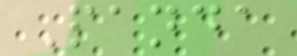Panda
